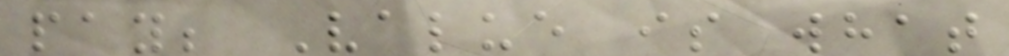pay; Value is what
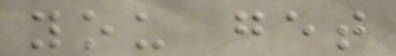you get
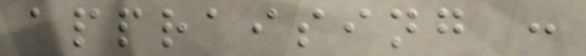appraising :
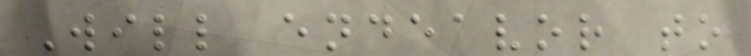Will endeavor to
